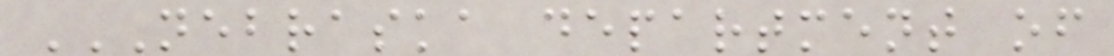NEBRASKA DEPARTMENT OF
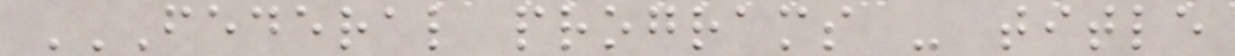FEDERAL PROGRAMS - TITLE
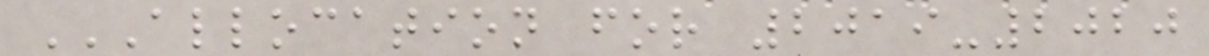ALLOCATION FOR 2019-2020
